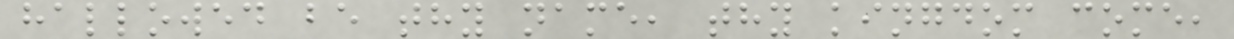hallowed be thy name, thy kingdom come,
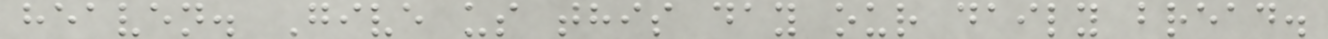heaven. Give us this day our daily bread.
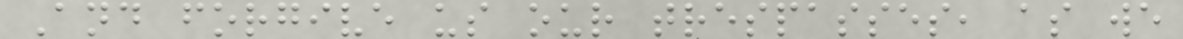And forgive us our trespasses, as we
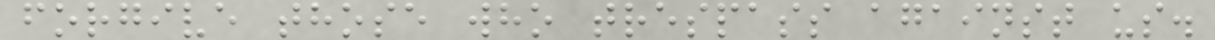forgive those who trespass against us.
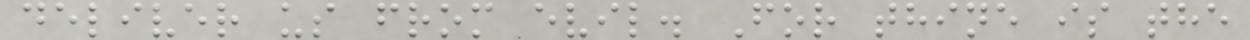deliver us from evil. For thine is the
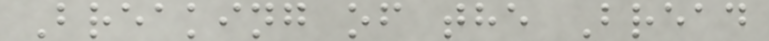Breaking of the Bread
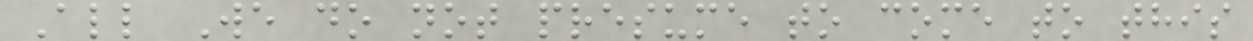All We do not presume to come to this
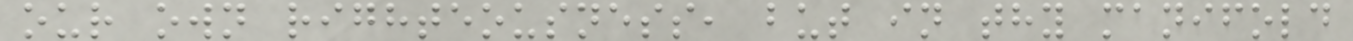our own righteousness, but in thy manifold
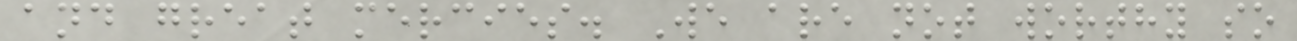and great mercies. We are not worthy so
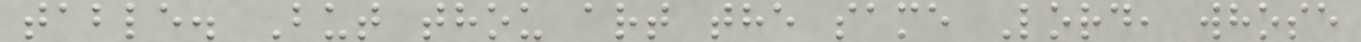table. But thou art the same Lord, whose
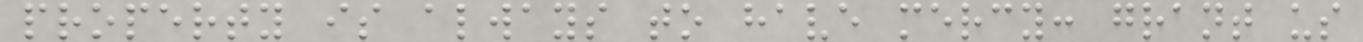property is always to have mercy: grant us
